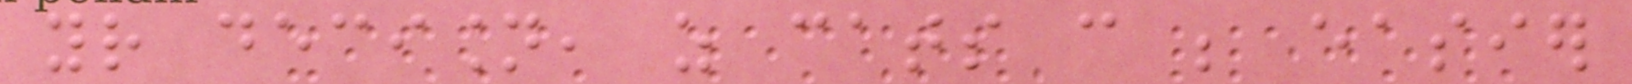your decision, as cats can be easier
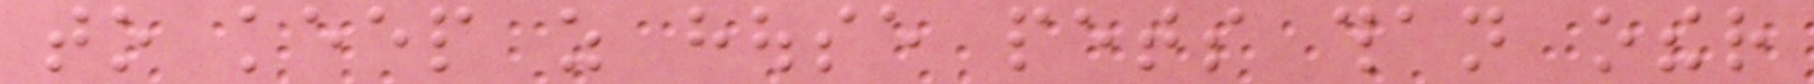to keep as house pets than other
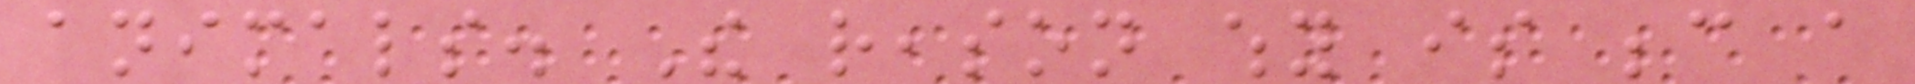animals. The reason why is because a
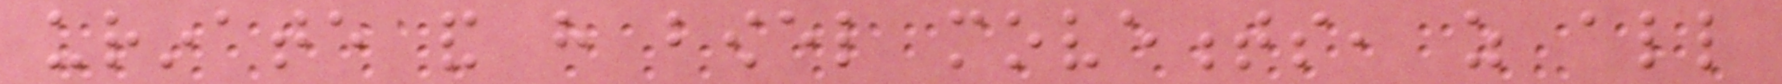urinate and have bowel movements, as all
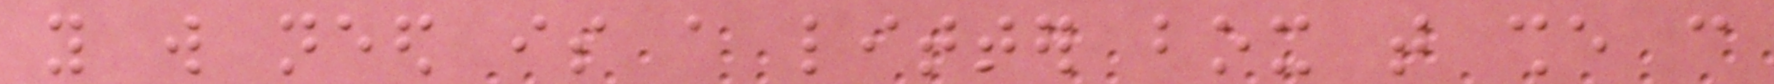you will need is a litter box that she can
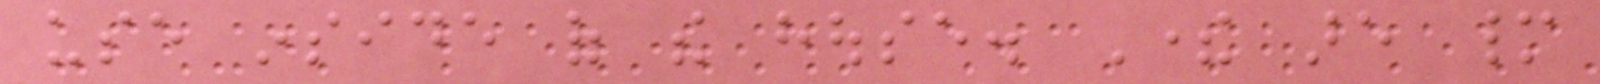use inside of the house. There are many
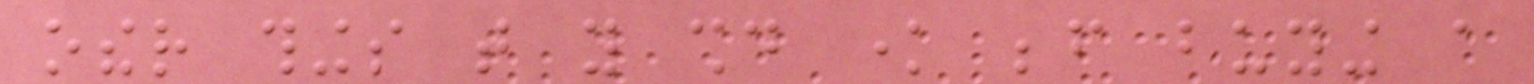other things that you should know before buying a
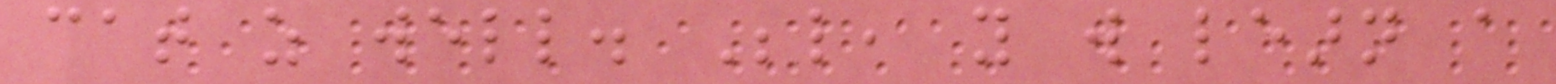cat as well. Below, you will learn a
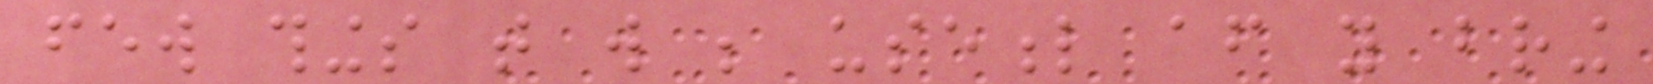few things that will be useful after you bring
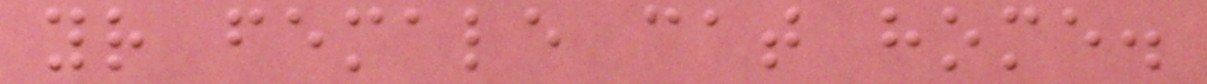your female cat home.
